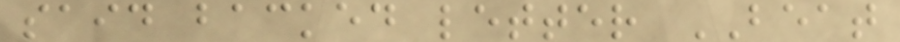said backed letter BEAT
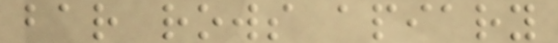bar rows apiary
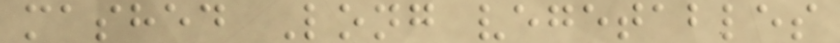mashed Long vegetables
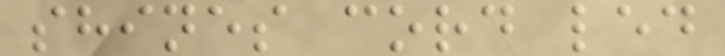shines cord led
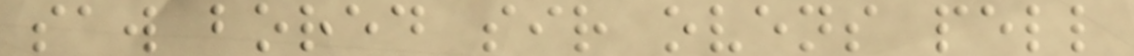saw bored sir ovens pell
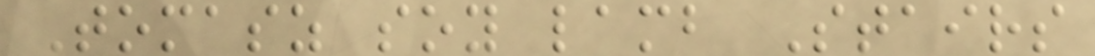Tomasz soy lamb Stairs
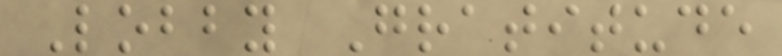Lobby Gratitude
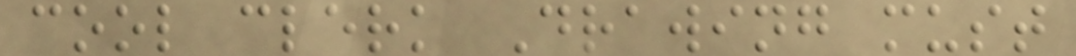cool clerk Drawing must
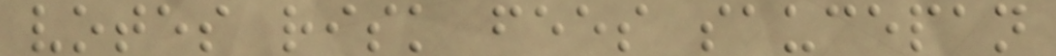votes risk fees saucepan
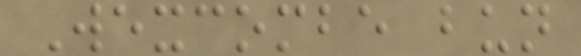Wexcombe bun
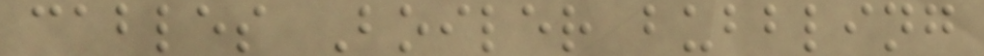cables Boiler bubbling
